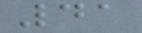41
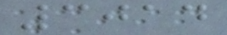3014
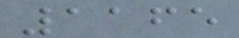1165
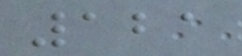121
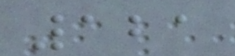121
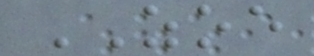ZOE
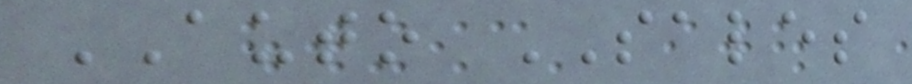AUTO SALES
